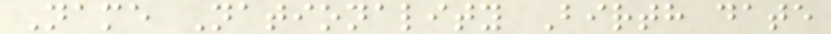Name Nationality Birth date
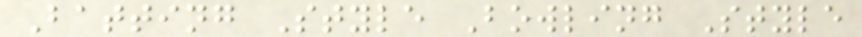Batting Style Bowling Style
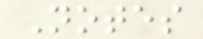Notes
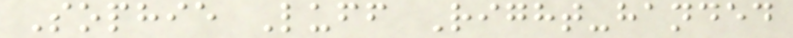Sophie Luff Right-handed
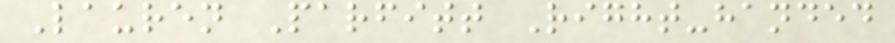Lauren Parfitt Right-handed
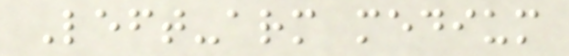Left-arm medium
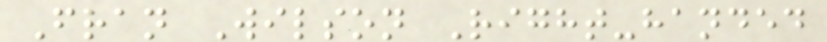Fran Wilson Right-handed
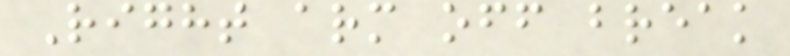Right arm off break
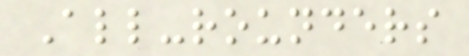All-rounders
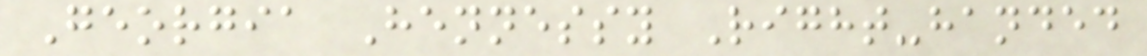Georgia Hennessy Right-handed
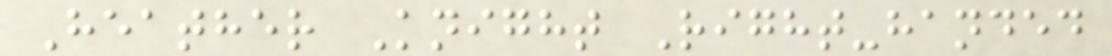Heather Knight Right-handed
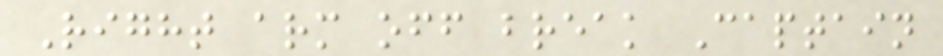Right arm off break Captain
